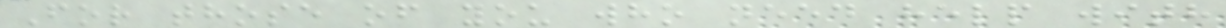For those of you who need help with
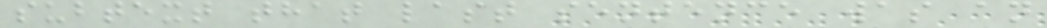subtext that last sentence was an
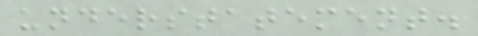understatement.
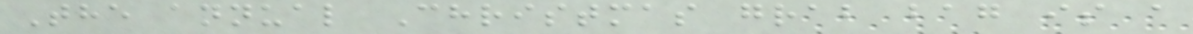The annual Christmas grab bag is a
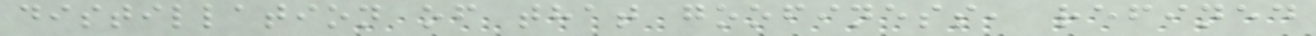distillation of that goofiness, refined
